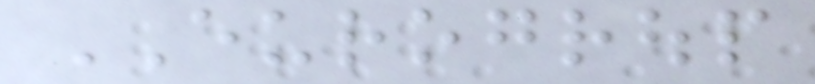EUROGROUP
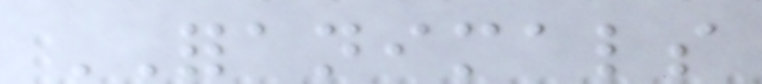FORANIMALS
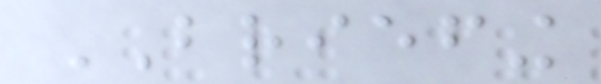BRIEFING
